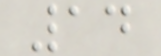14
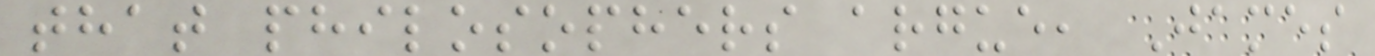that philosophers argue, James
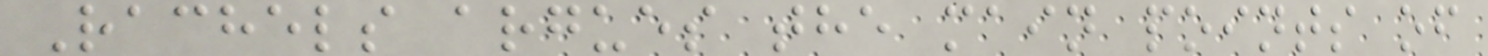Rachels argues the main points of
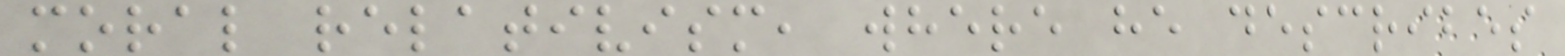moral relativism, where he describes
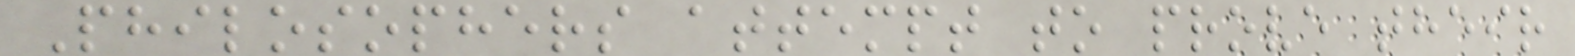Philosophers attempt to prove their
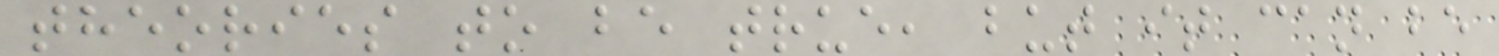theories to be true, but it can be
